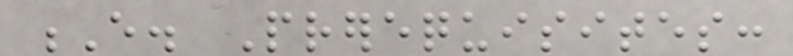E. Prerequisites:
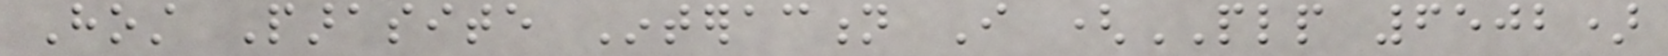Host Parasite Interaction I (PLP 6502)
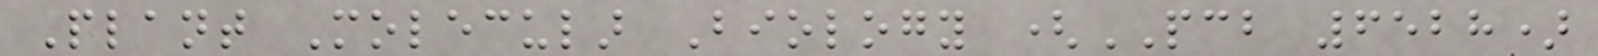Plant Molecular Biology (PCB 6528)
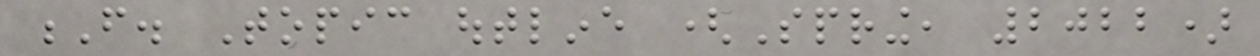F. Topic outline (Spring, 2022)
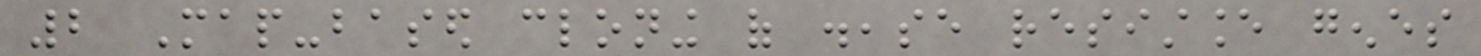2 Map-based cloning of disease resistance genes
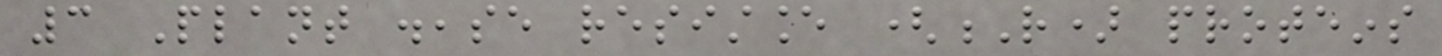3 Plant disease resistance (R) proteins
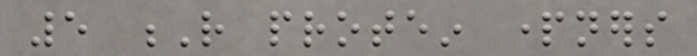5 R protein partners
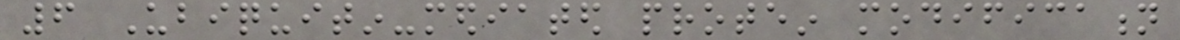6 Ubiquitin-mediated protein modification
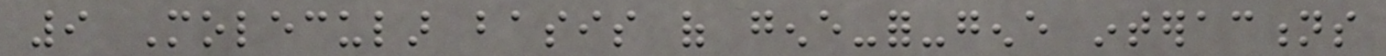9 Molecular basis of gene-for-gene interactions
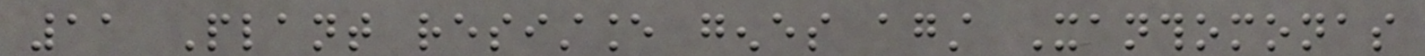11 Plant resistance genes against Xanthomonas
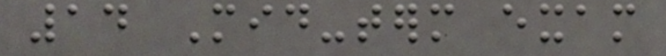14 Mid-term exam
